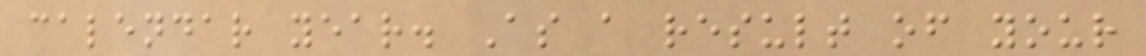calendar year. As a result of your
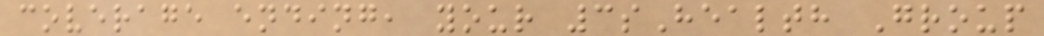coverage ending, your 3sHealth Group
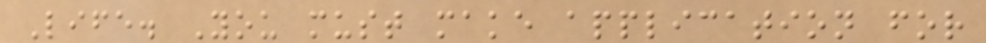Life. You must make application for
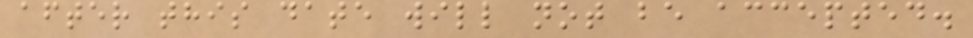after this date will not be accepted.
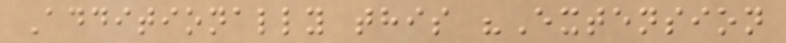Additionally this "Extension
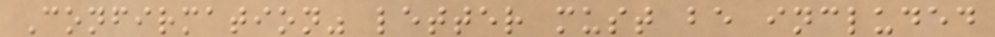Confirmation" letter must be included
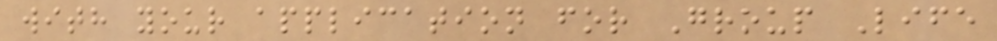with your application for Group Life
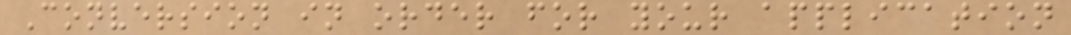Conversion in order for your application
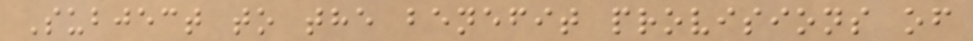Subject to the benefit provisions of
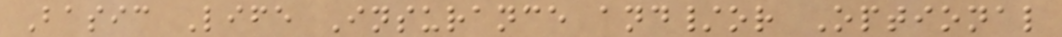Basic Life Insurance and/or Optional
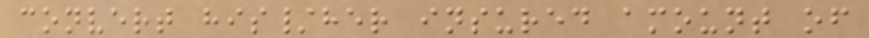convert his/her insured amount of
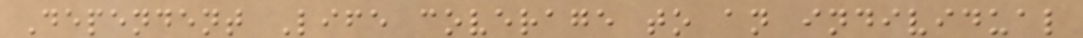Dependent Life coverage to an individual
